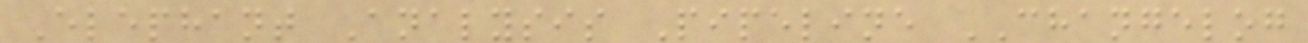Elephant Analysis Pipeline CHANGELOG
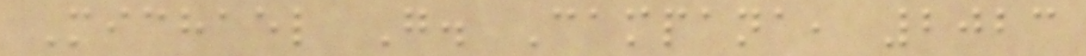Michael G. Campana, 2023
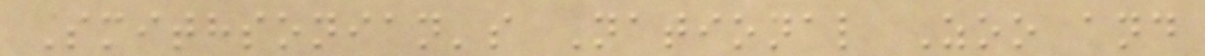Smithsonian's National Zoo and
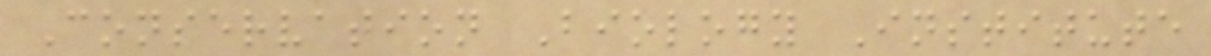Conservation Biology Institute
